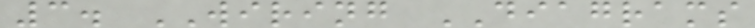3. WIRING DIAGRAMS
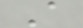A
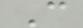C
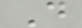D
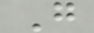G
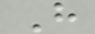H
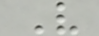V
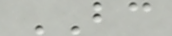BC
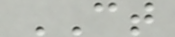CT
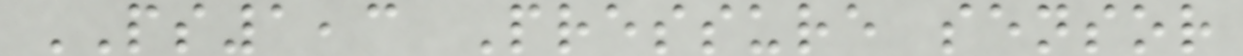PS1,3 Pressure sensor
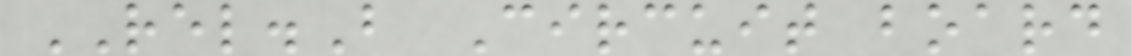REL.B Circuit board
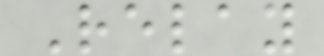Relay
